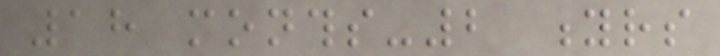18 months-2 yrs
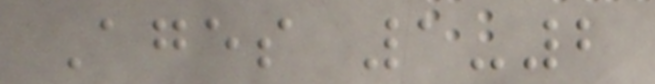Ages 1-2
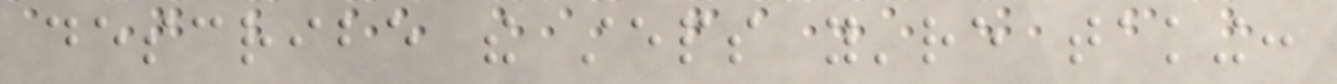describe the steps you're taking:
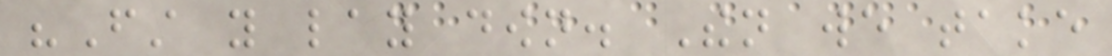"First you lay down. Then we take
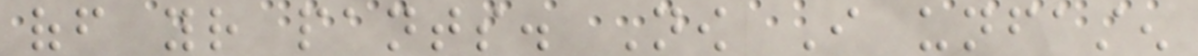off your pants. Now I unfasten
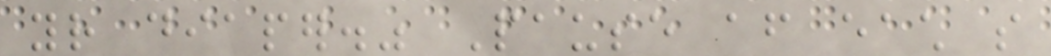your diaper." Pause after each so
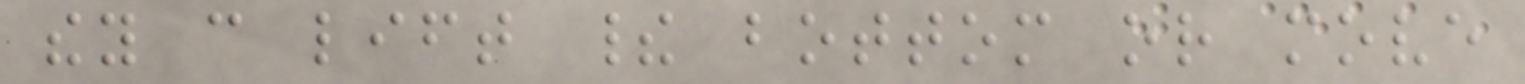they can lift their bottom or move
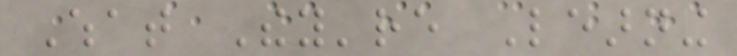What They're Learning
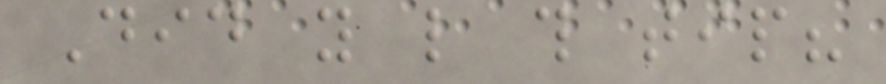Did you like this tip?
